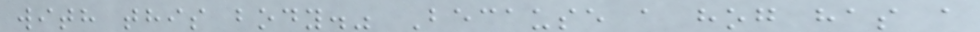with this body." Because a hog has a
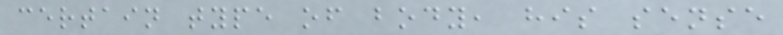certain type of body, his sense
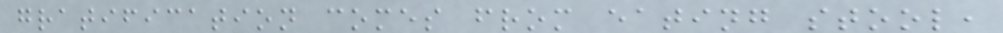gratification comes from eating stool,
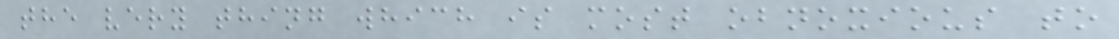the very thing which is most obnoxious to
